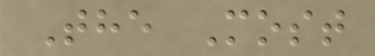The Most
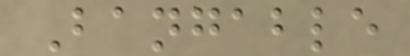Bangable
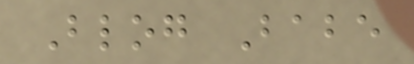Blog Babe
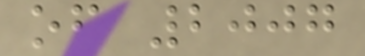of 2007
